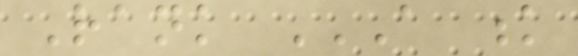Rank A K
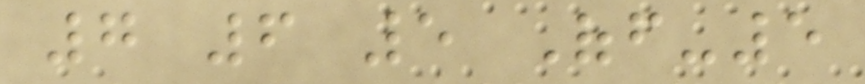7 6 5 Off-5
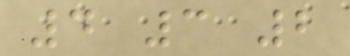4 3 2
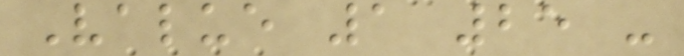Value 1 25 -
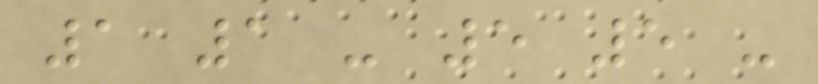1 1 - 5 5 -
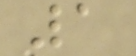1
